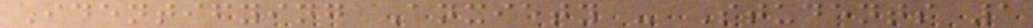Identifying Anxiety - Students 1
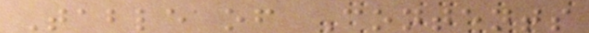Table of Contents
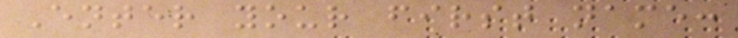Enter your first name:
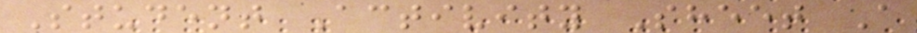Student Activity Sheet A
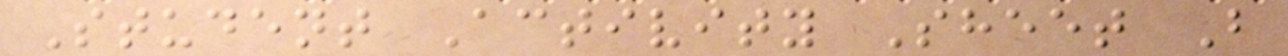Student Activity Sheet B
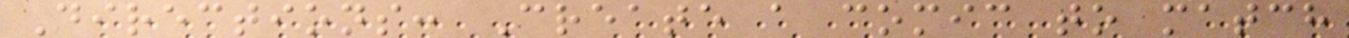Directions: Create a comic to match
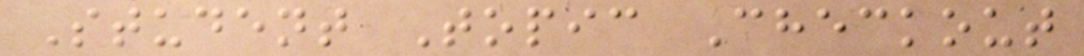Student Topic Checkout
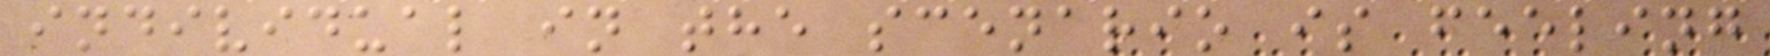individual in the scenario is feeling
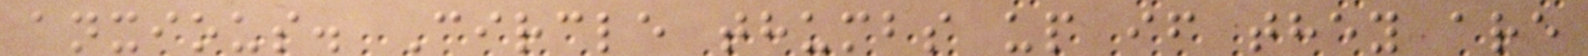anxious. Circle thumbs up if they are
